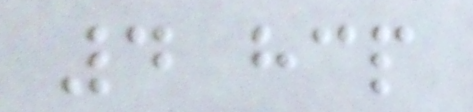4 hcp
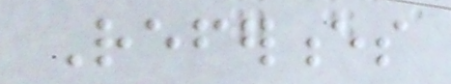References
